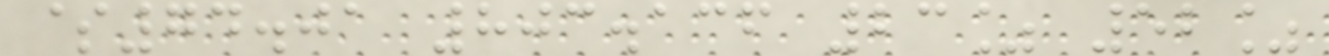$74.01 803.136 23% 52%
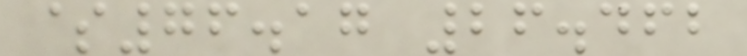$76.17 26.462
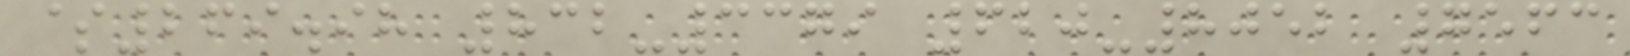$269.98 832-3379 620-8052 7563
